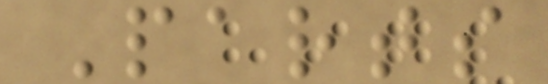Parts
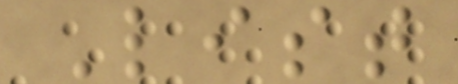List
